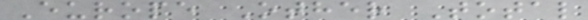Europe Other Total
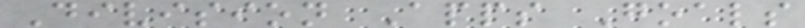Division Apps Goals
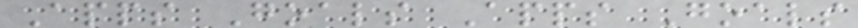Apps Goals Apps Goals
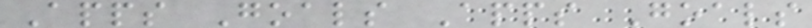Apps Goals Apps Goals
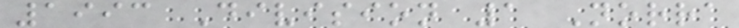1993 Division 1 Norra
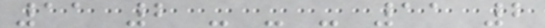11 2 - - - 11 2
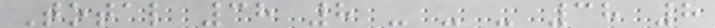Total 38 8 - - - 38 8
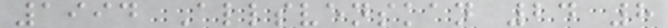1994 Allsvenskan 24 8
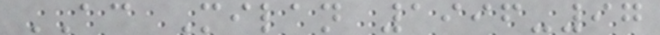AC Milan 1996-97
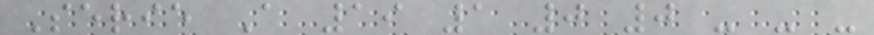Serie A 19 1 0 0 - - -
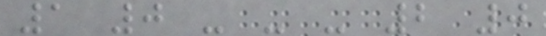1 0 - - - 2 0
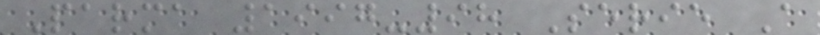Parma 1997-98 Serie A
